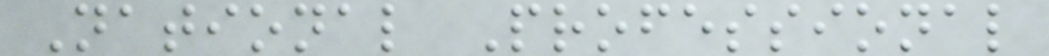National Professional
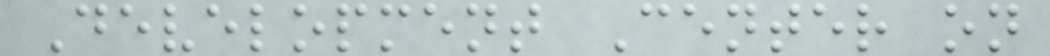Development Center on
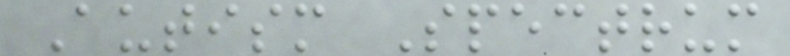Autism Spectrum
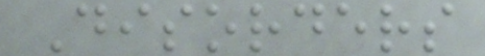Disorders
